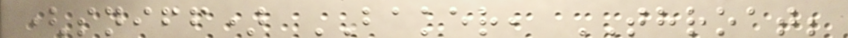(sniff) BAKER, THROAT;
